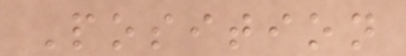Position
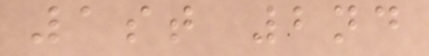1st 2nd
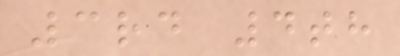3rd 4th
